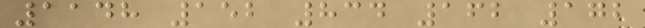1148 152 834 162 172
